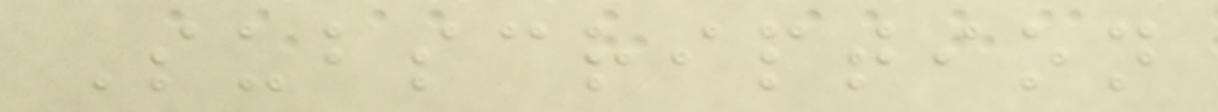Subscription
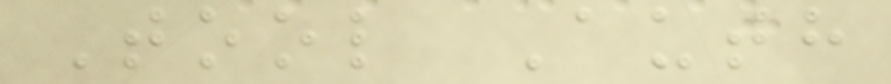Tool Auth
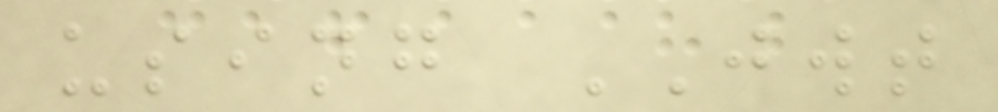using JWT
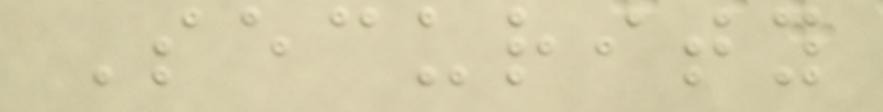Security
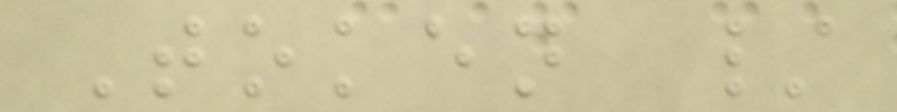Token /
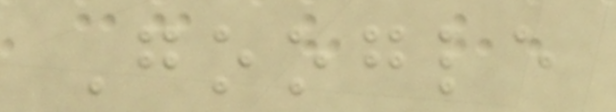Google
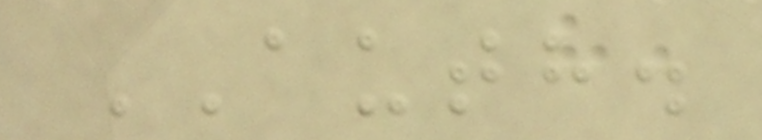AUTH.
